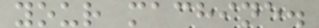your machine.
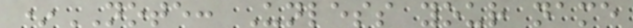*NOTE: Unless your name
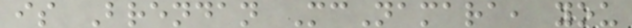is Brendan McNamara, you
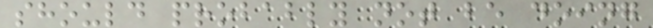should probably not be doing
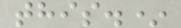this.*
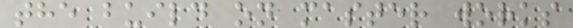the build on master works
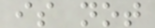is not
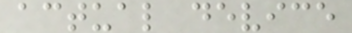actual device
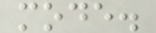mode.
